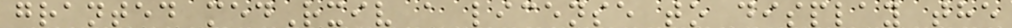granted medRxiv a license to display the
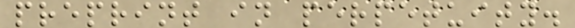preprint in perpetuity.
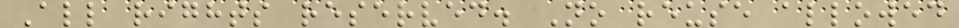All rights reserved. No reuse allowed
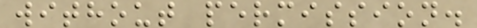without permission.
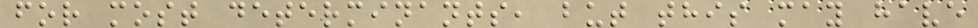for most determinants, but this may have
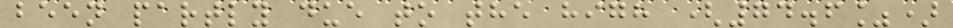been partly due to the high (74.6%)
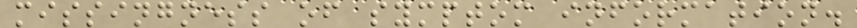missingness of symptom information.
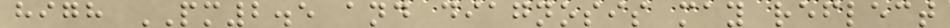high PM2.5 and diagnosis may reflect
